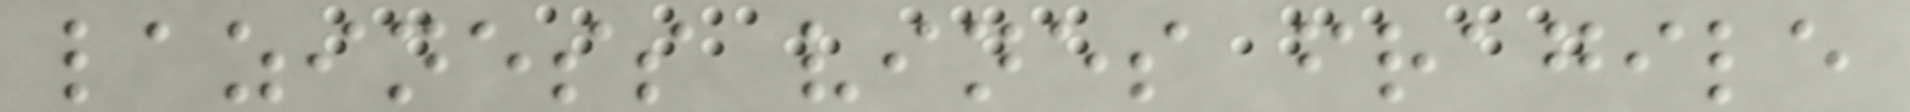laziness vines fragile
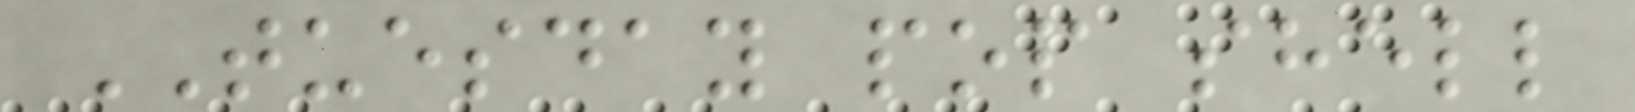TUESDAY pop shell
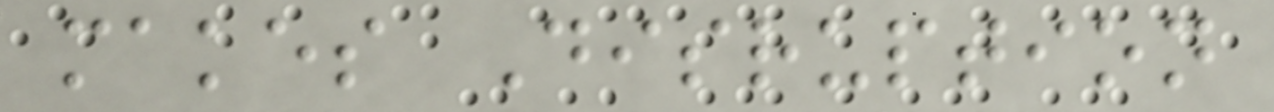makes Disruption
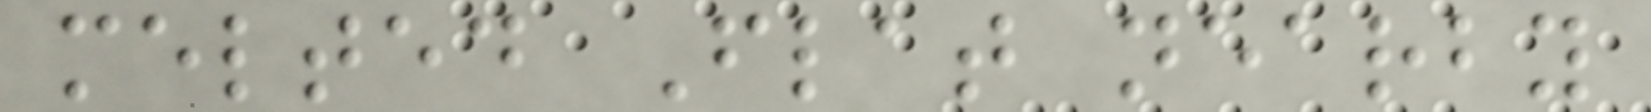melted Flat nearby
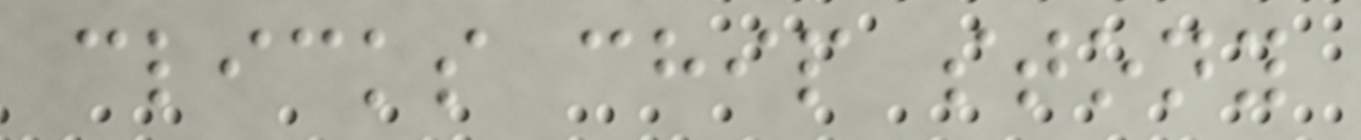clicks chip stony
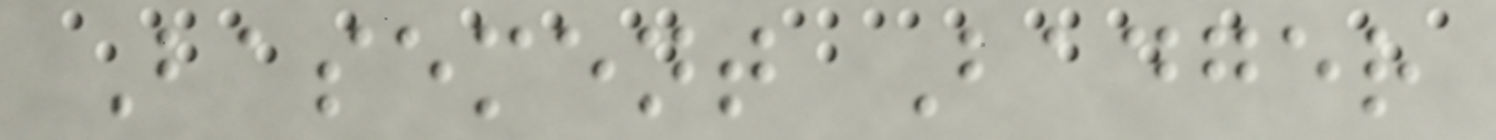Basement Badger
